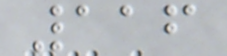116
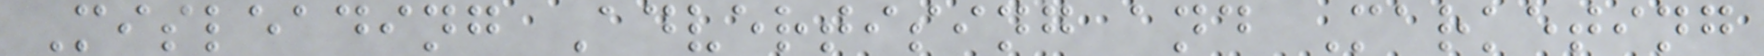Misleading Advertising and Marketing
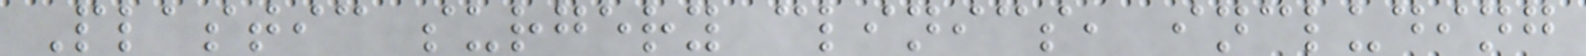Plastic surgery clinics, including
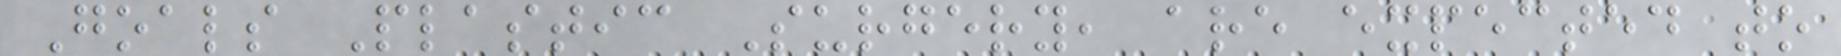Goals Plastic Surgery, are expected to
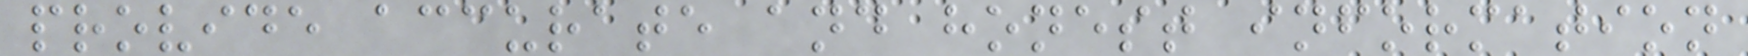provide accurate and honest information
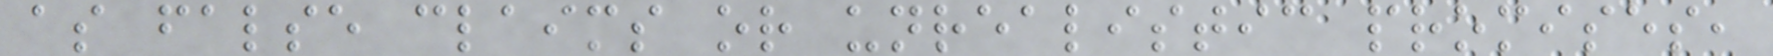as false claims or unrealistic promises,
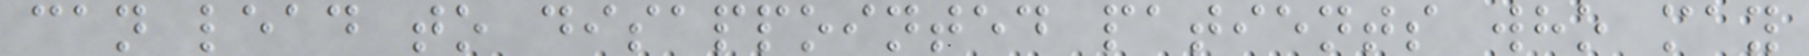can lead to disappointed patients who may
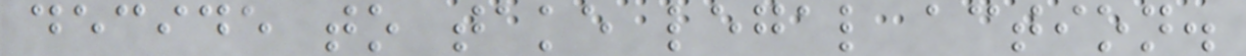decide to take legal action.
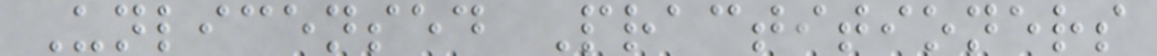Unlicensed Practitioners
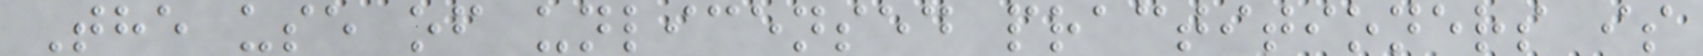The use of unlicensed practitioners is
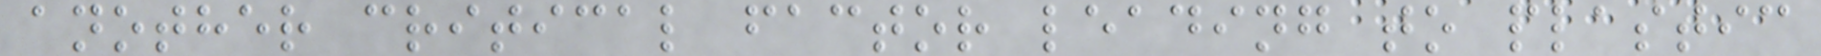another critical factor leading to plastic
